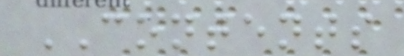CONTENTS
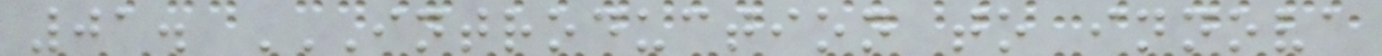01. INTRODUCTION TO INNOVA
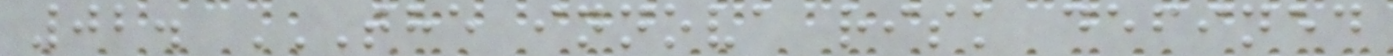02. THE INNOVA RISK DEFINED
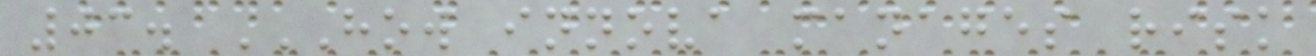03. HOW INNOVA MANAGES RISK
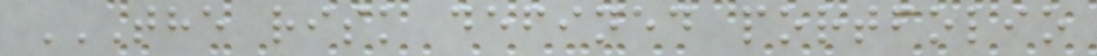THE RISK DEFINED PORTFOLIO
